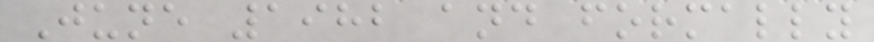June 1982 and formally
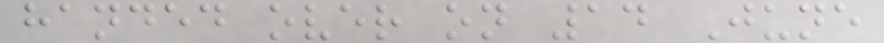handed over on 14 June
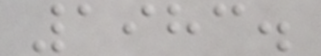1983.
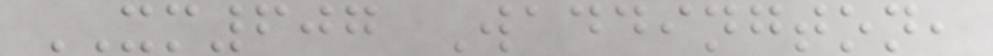XM607 Waddington,
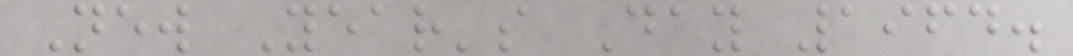New Year's Day 1964.
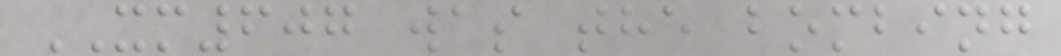XM607 was the bombing
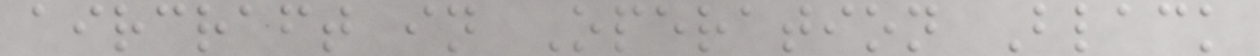aircraft in Operation Black
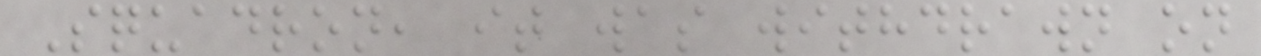Squadron, it was withdrawn on
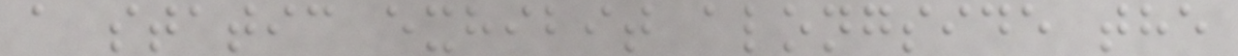a static exhibit alongside the
